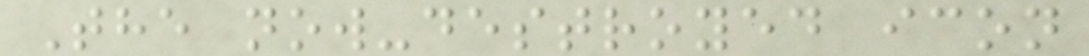The now-destroyed icon
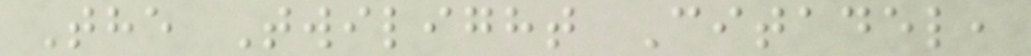The Twilight Citadel,
